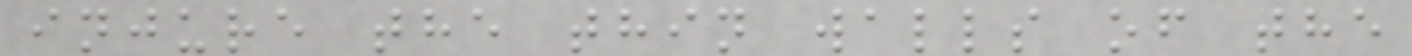injure the thin walls of the
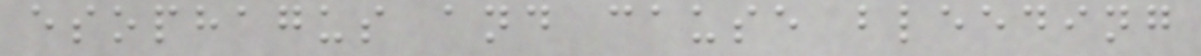esophagus and cause bleeding
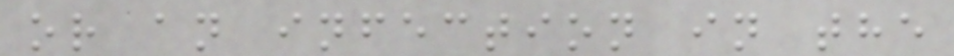or an infection in the
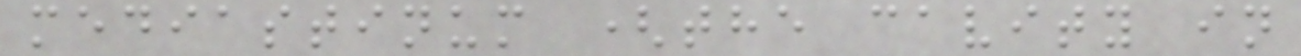mediastinum (the cavity in
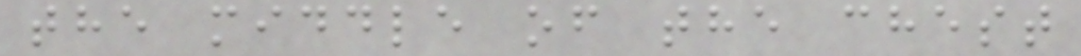the middle of the chest
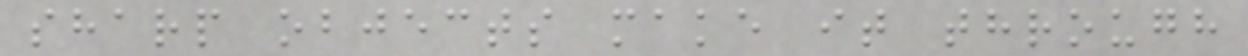sharp objects make it through
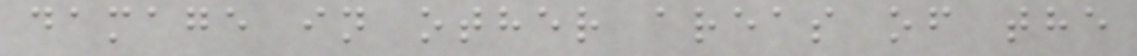damage in other areas of the
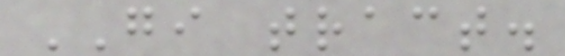GI tract.
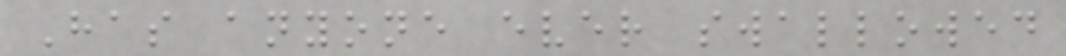Has anyone ever swallowed
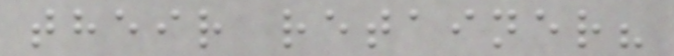their retainer?
